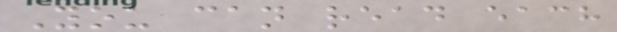You can read each
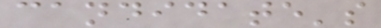candidate's
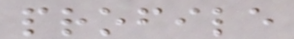profile
